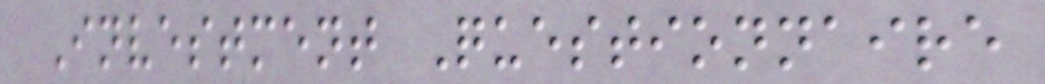Investment Questionnaire
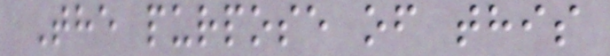The purpose of this
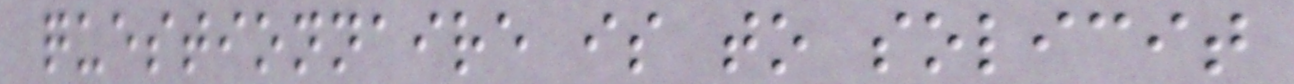questionnaire is to solicit
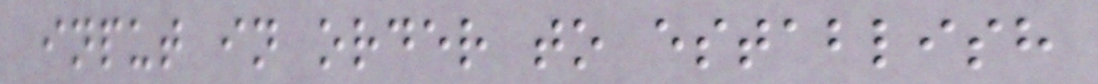input in order to establish
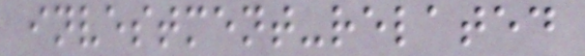investment-related
